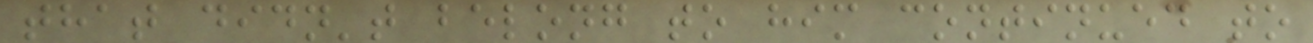that didn't belong to him continued to
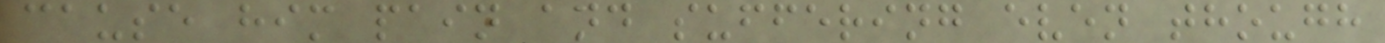cause him pain and suffering even though
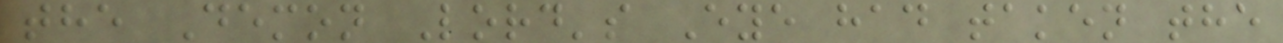the Demon Lord's Eye had taken the
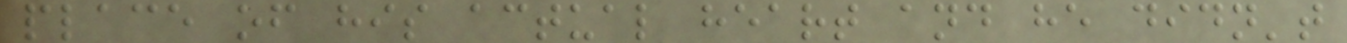place of his actual heart and he didn't
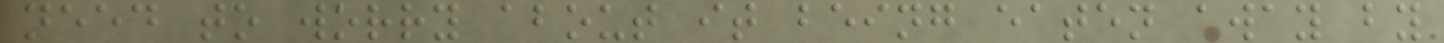need to worry about it being eaten away by
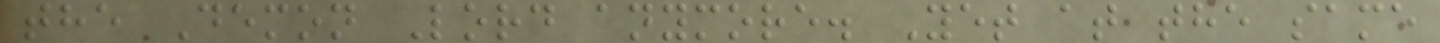the Demon Lord anymore. Yet at the same
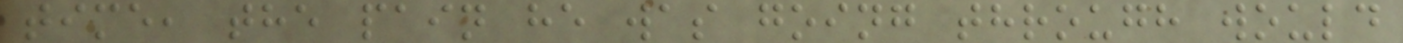time, the pain he was going through would
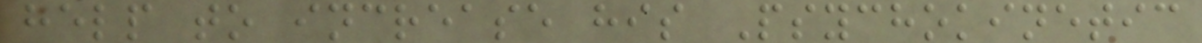help to increase his Psychokinetic
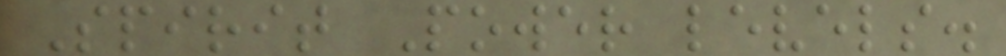Spirit Power levels.
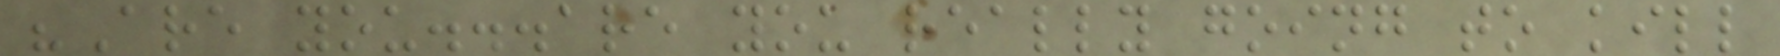"Are you...are you really going to kill
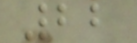22
